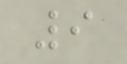9
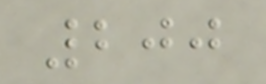200
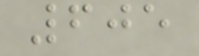605
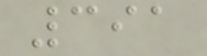391
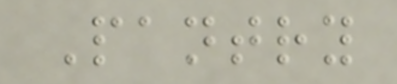Pantry
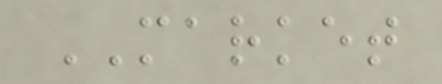MARKET
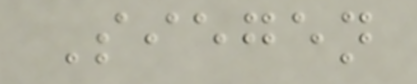Siegen
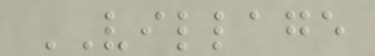VILLAGE
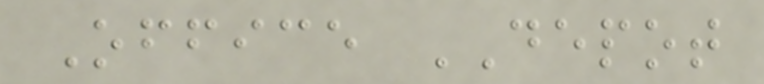Office DEPOT
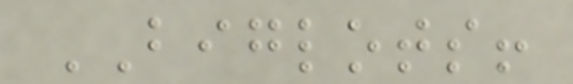BIGLOTS!
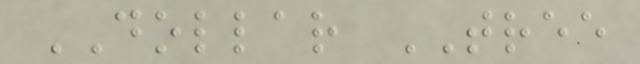DOLLAR TREE
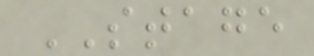STAGE
